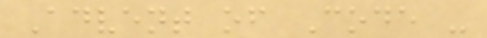Advent of Code -
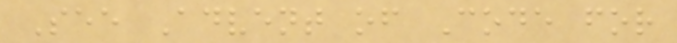See Advent of Code for
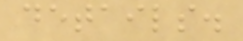details.
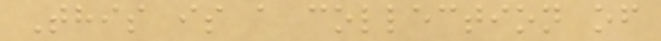This is a collection of
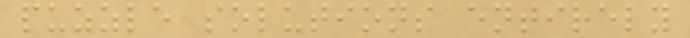puzzle solutions entirely
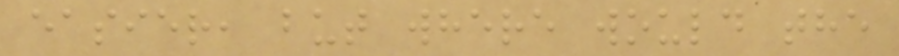easier, but where would the
